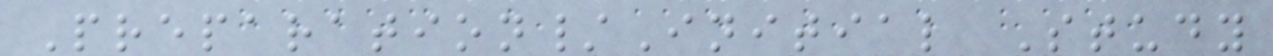Preparation/Initial Study
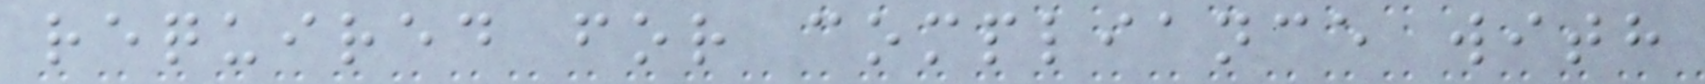required for compliance with
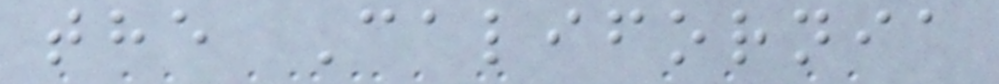the California
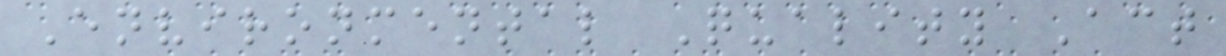Environmental Quality Act
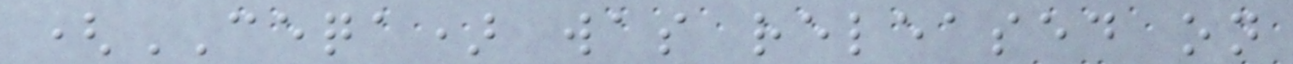(CEQA) was released on
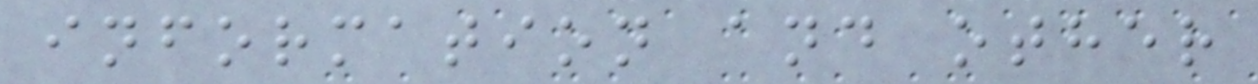information and other
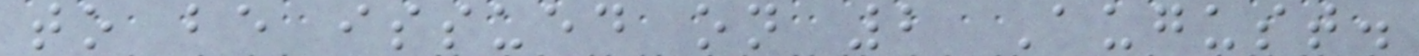to be issued on 2 August.
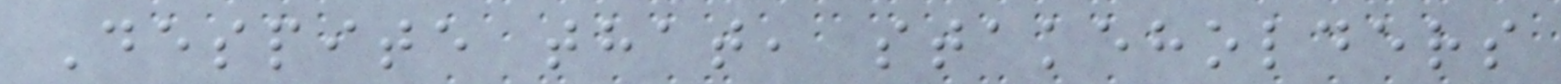Despite that, stakeholders
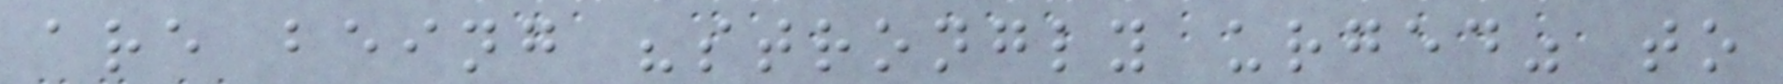are being "strongly urged" to
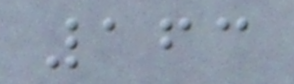163
